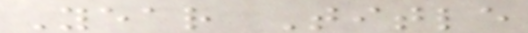Year Title
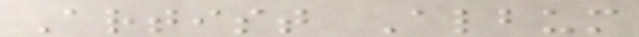Artist Album
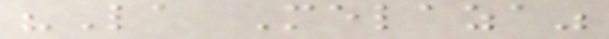"La Melaza"
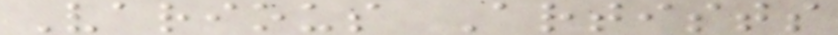Various Artists
